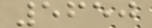5650
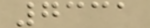7331
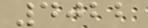4022
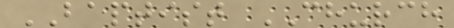BAPTIST CHURCH
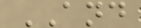AND
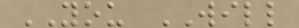YOU WILL
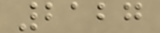2127
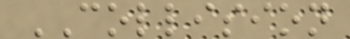COLLISION
